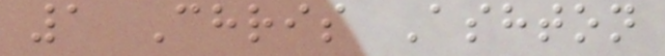1 Chris Ashton
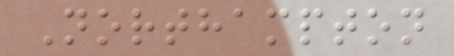Northampton
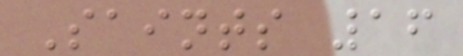Saints 16
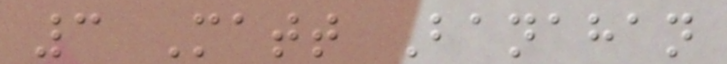3 Matt Banahan
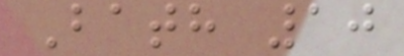Bath 10
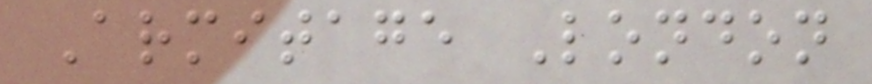Armitage London
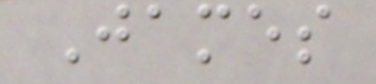James
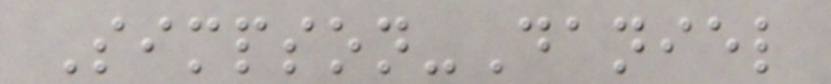Simpson-Daniel
